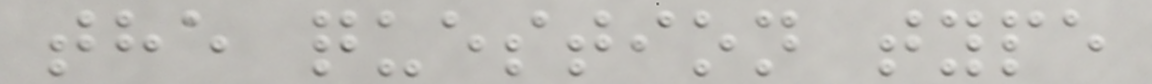the question type
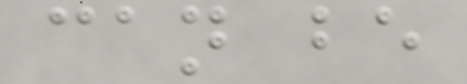can be
